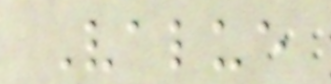Value
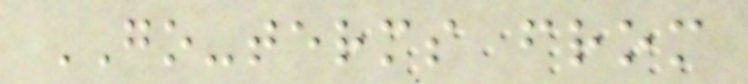GO-terms from
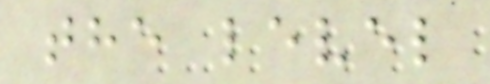the level
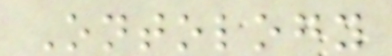Ontology
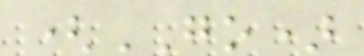(GO)
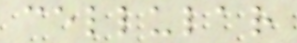cellular
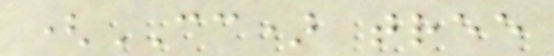(CC) tree
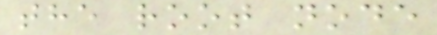the root node
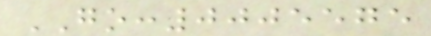GO:0005575
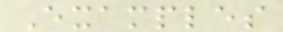Examples
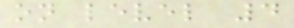on level 4
